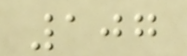107
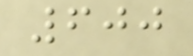600
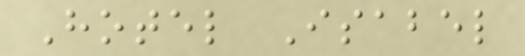Hotel Isabel
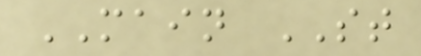MAIN ST
